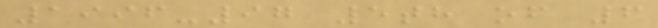1996-97 5th of 6
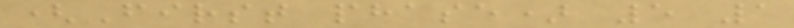(First phase) 5 1
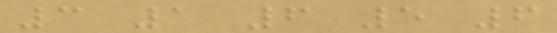3 1 6 5 6
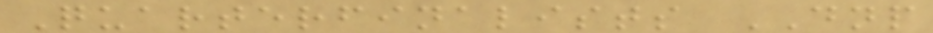Quarterfinalists DNP
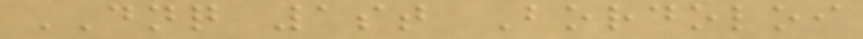DNQ 1st Bordoloi
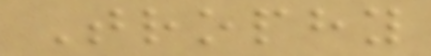Trophy
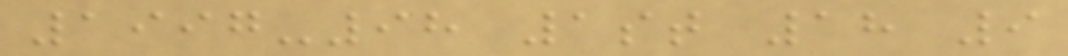1997-98 1st 18 9
